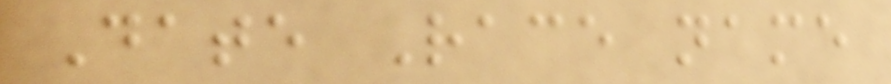Date Race name
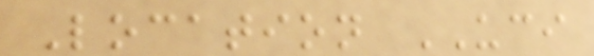Location UCI
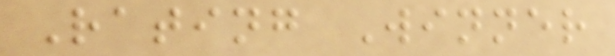Rating Winner
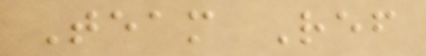Team Ref
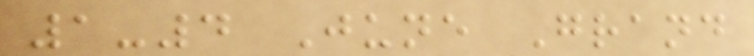1-4 June Grand
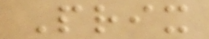Prix
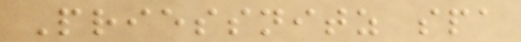Priessnitz spa
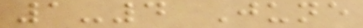1-4 June
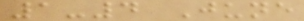1-4 June
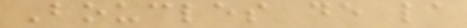Boucles de la
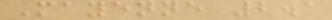Mayenne 2.1
